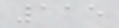115
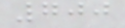700
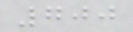700
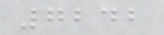7242
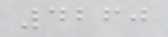4260
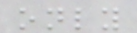only
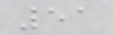51
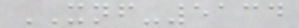XNF-5134
